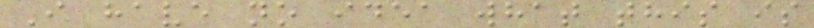I have no idea what this is
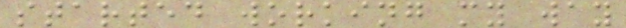started working my way
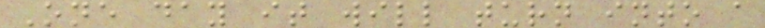One day it will turn into a
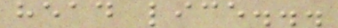head lice...
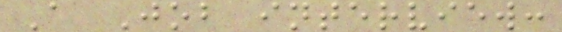A Job interview:
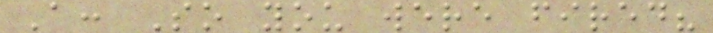A: So you were fired?
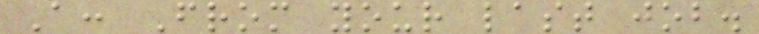A: From your last job.
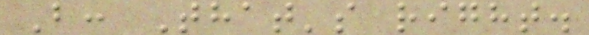B: That's right.
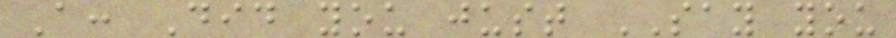A: Did you just SAY you
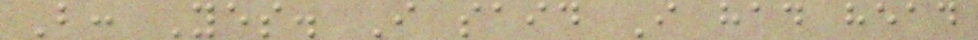B: Yes. I said I had head
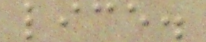lice.
